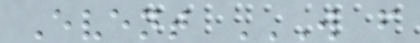Event W F
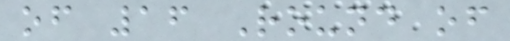of 16 Round of
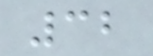32
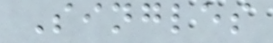Singles
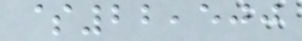$22,500
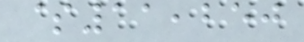$11,250
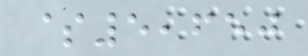$5,650
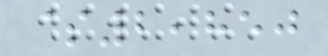$2,850
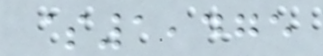$1,475
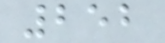252
